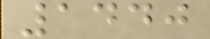1440
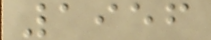1956
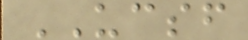UCSF
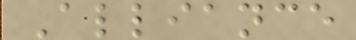Alliance
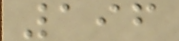196
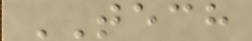TECH
